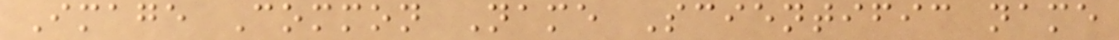Image Common Name Scientific name
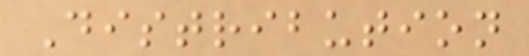Distribution
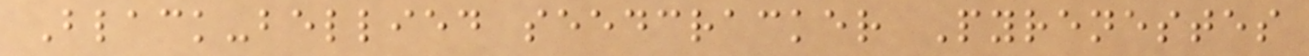Black-bellied seedcracker Pyrenestes
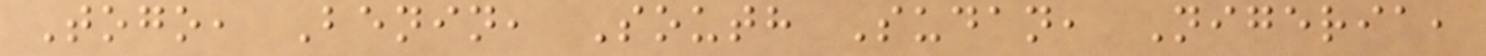Togo, Benin, South Sudan, Nigeria,
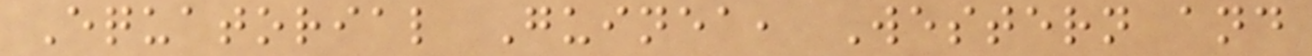Equatorial Guinea, Western and
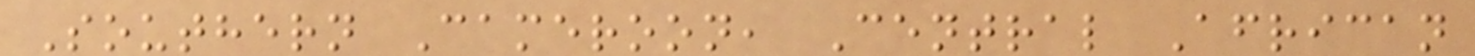Southern Cameroon, Central African
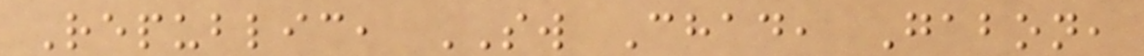Republic, SW Chad, Gabon,
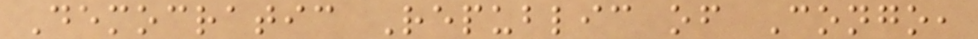Democratic Republic of Congo,
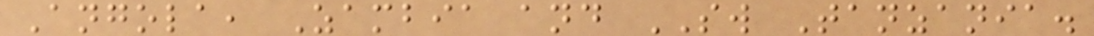Angola, Zambia and SW Tanzania.
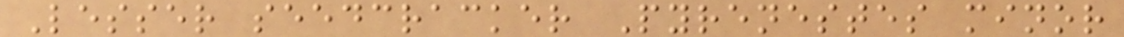Lesser seedcracker Pyrenestes minor
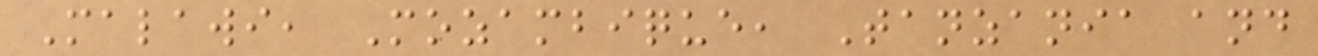Malawi, Mozambique, Tanzania and
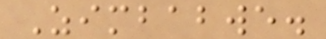Zimbabwe.
